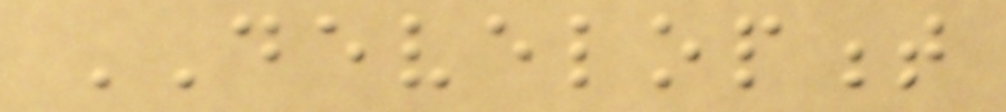DEVELOPMENT
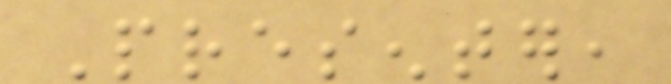Presenter,
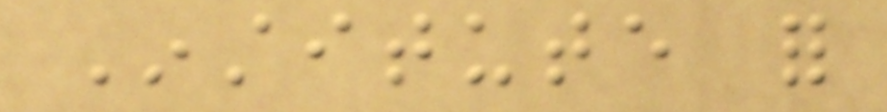Institute for
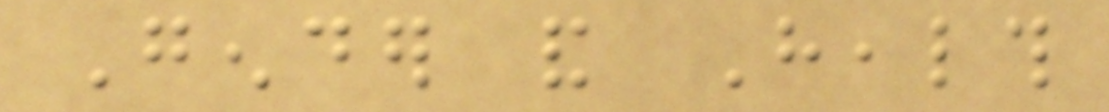Gender and Health
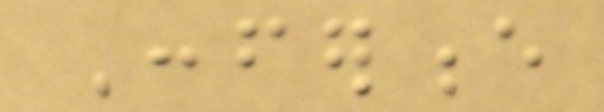Conference
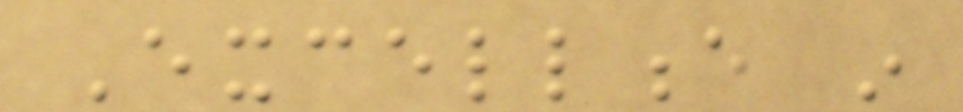Excellence in
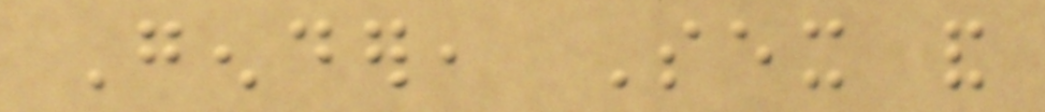Gender, Sex and
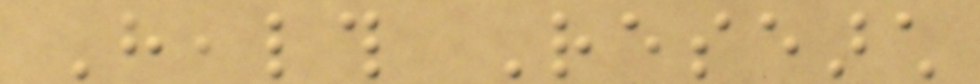Health Research
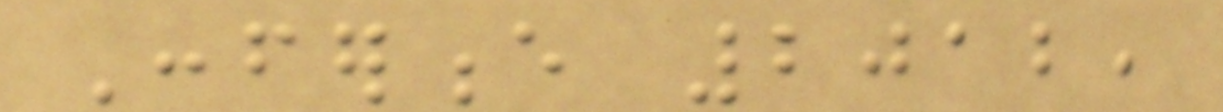Conference 2012,
